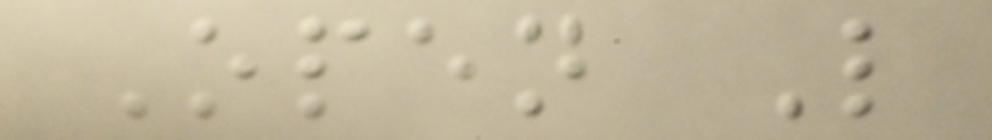Open L
